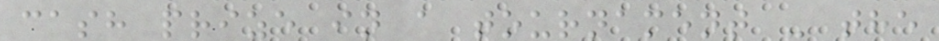cash prize in a tournament - the
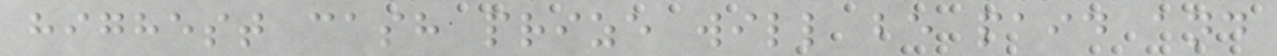highest cash prize will be paid and
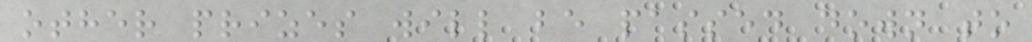other prizes will be passed down to
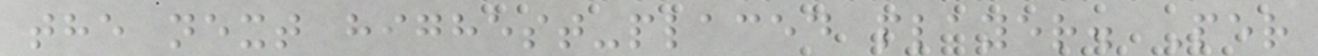the next highest-placed player. Per
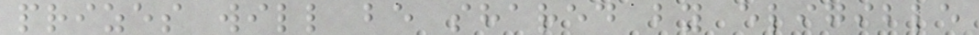prizes will be shared by eligible
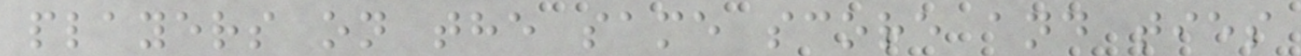players on the same score and ties
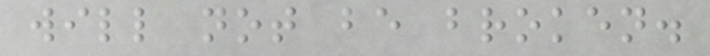will not be broken.
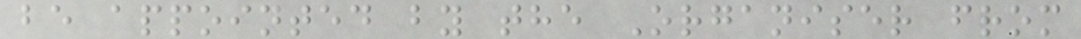be appointed by the Organiser from
